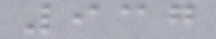937
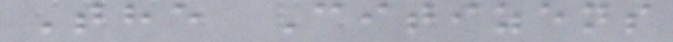The Citizens
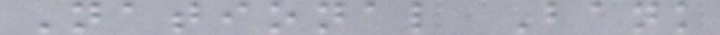National Bank
